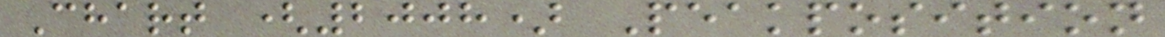Chart (2008) Peakposition
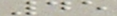45
